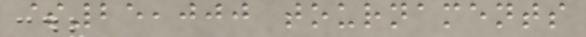$25,000 tournaments
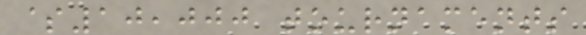$10,000 tournaments
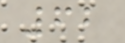62
